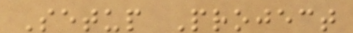Setup Project
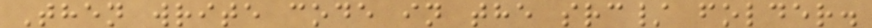Then write code in the src/ folder.
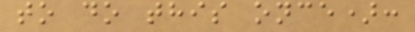to do this once):
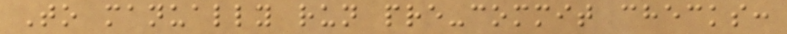To manually run pre-commit checks:
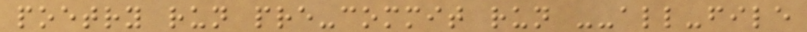poetry run pre-commit run --all-file
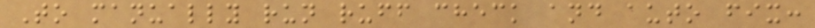To manually run ruff check and auto fix:
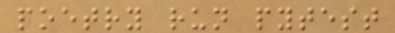poetry run pytest
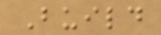Build
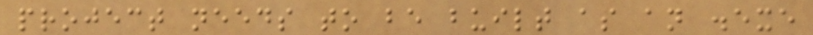project needs to be built as an .exe
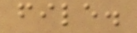file.
